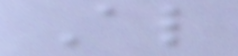Also
